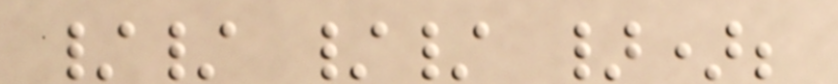// // });
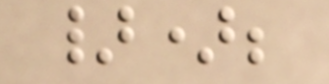});
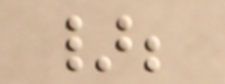};
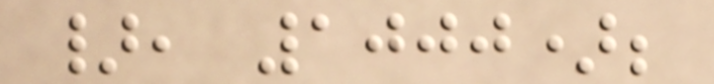}, 1000);
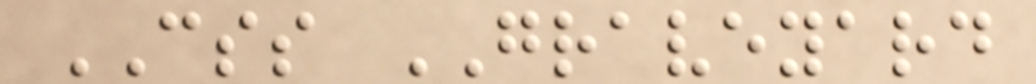CSS GRAVEYARD
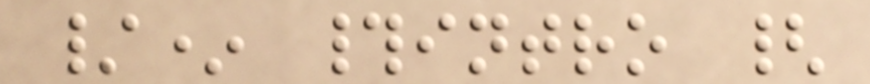/* #intro {
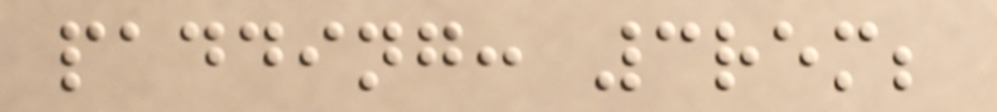padding: 3rem;
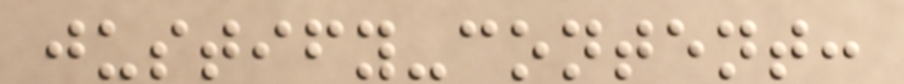justify-content:
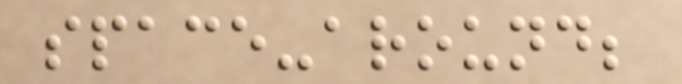space-around;
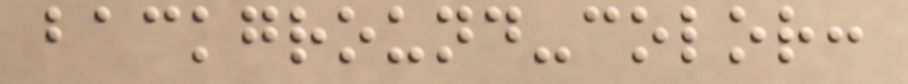background-color:
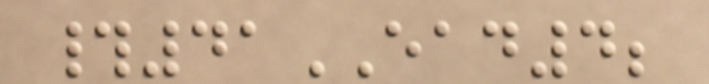#41EAD4;
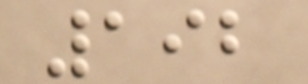192
